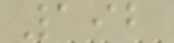192
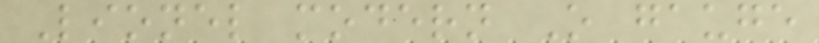Lionel modern O gauge
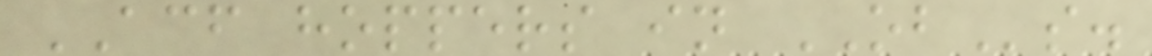ACF hoppers in OBs.
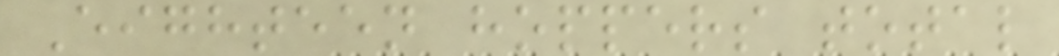Eighteen hoppers total
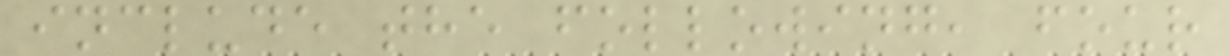include the following, four
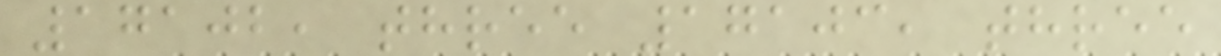17102, three 17103, three
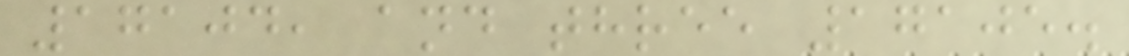17104, and three 17105.
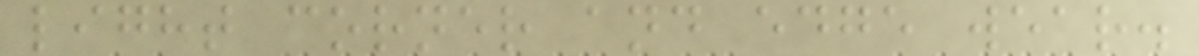light corner and edge wear.
